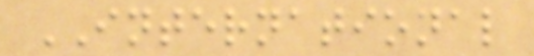INTERNATIONAL
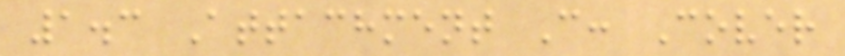1.3 Attachment C: Cover
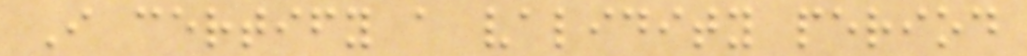I certify a validity period
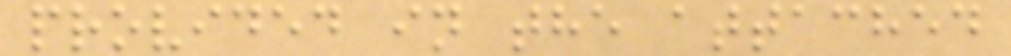provided in the attached
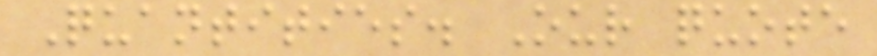Quantities. Our quote
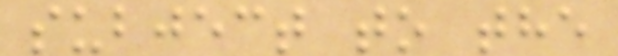subject to the
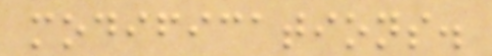modifications.
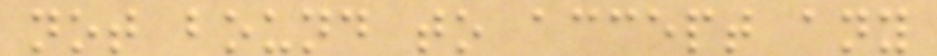not bound to accept any
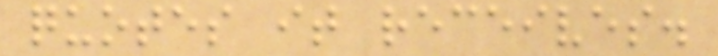quotes it receives.
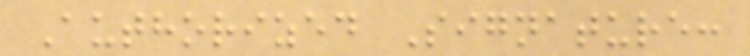Authorized Signature:
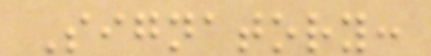Signatory:
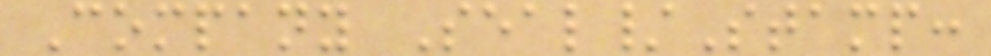Company Seal/Stamp:
